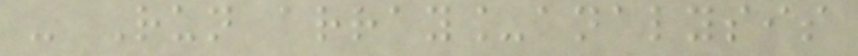- Run array_analysis
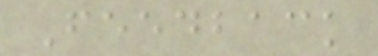Feedback
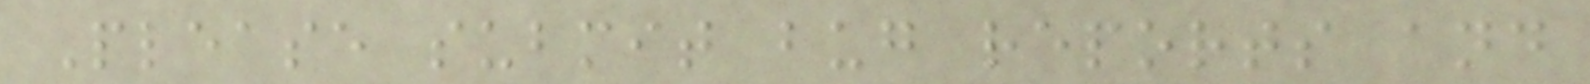Please submit bug reports and
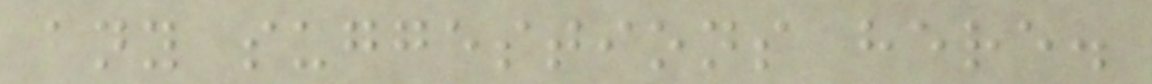any suggestions here.
